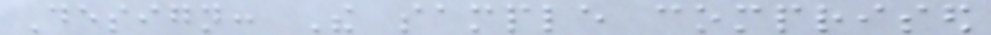Design: The sample comprised
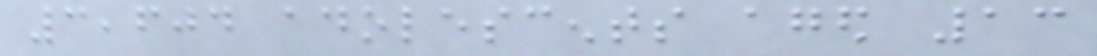3,604 adolescents aged 13
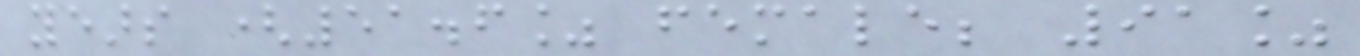years (51.6% female; 91%
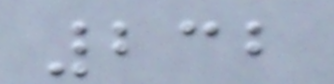232
